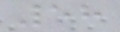58
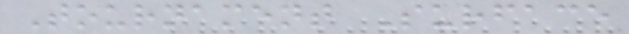Tournament Surface
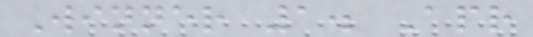Winner 1. Apr
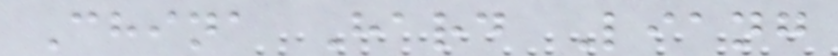China Hard Liang
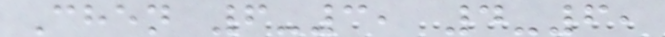Chen 6-3, 4-6,
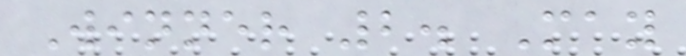Winner 2. May
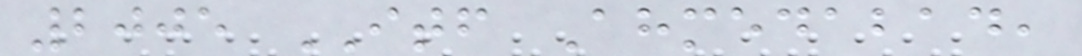2005 ITF Ahmedabad,
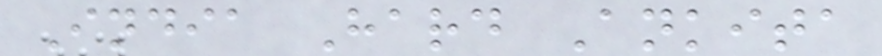India Hard Ankita
